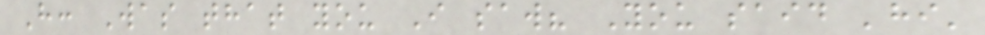H: Was that you I saw? You said 'hi'
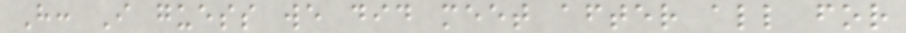H: I guess we did meet after all for
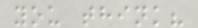you think?
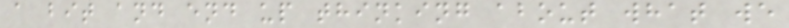a bit and end up thinking about what we
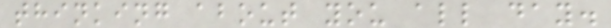thinking about you all day.
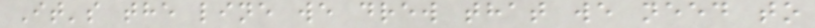It's the line we drew that we need to
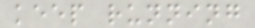keep running
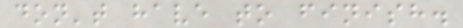don't have to finish.
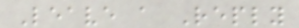Leave a Reply
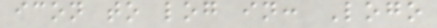icon to log in: Logo
